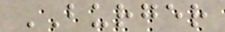BURGER
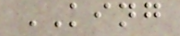KING
